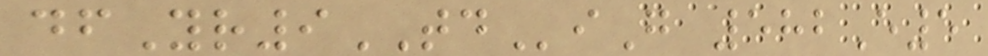dfYr9TDiG 582E5
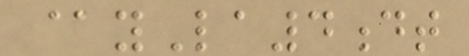@yLa4dt
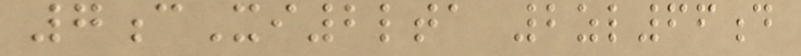7cXi2lta 2zl66d
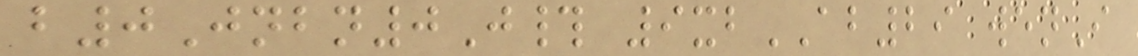b0Jnbn0J# 9xbAB29 wenI
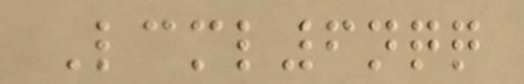Lcml6nqq
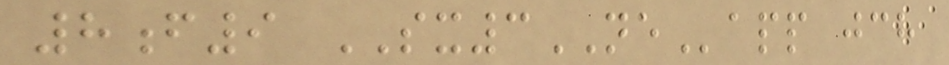8f9 SX3NEapp jch
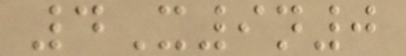4X9n0
